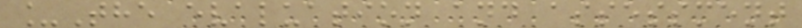_The evaluation and assessment
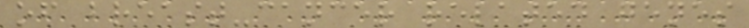of breast-cancer related genes
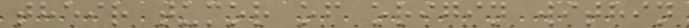their tumor of origin within
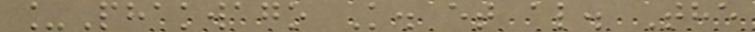_Phakwago K. et al. The
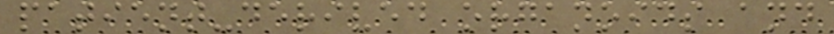patient-derived organoids and
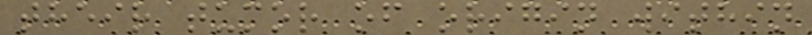their tumor of origin within
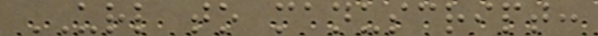URL to manuscript:
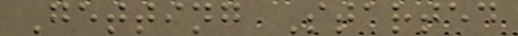Getting Started
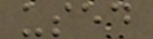used
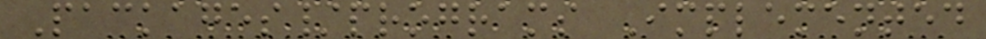Packages/programs Implemented
